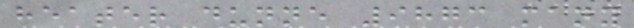heater dunne 9873 many
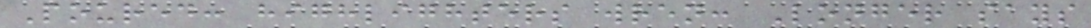Poured: highlighters wren: Longer says
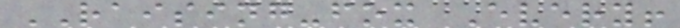RAISING-fox Every!
